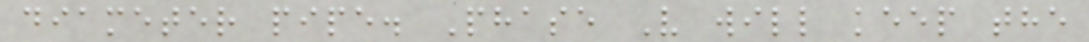diameter pipe. Phase V will keep the
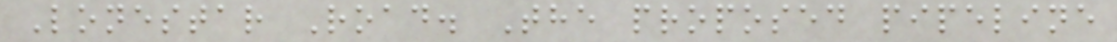Lonestar Road. The proposed pipeline
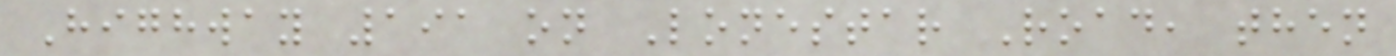Highway 191 on Lonestar Road, then
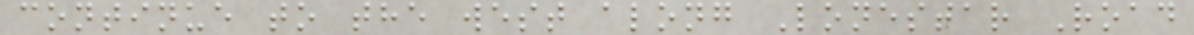continue to the west along Lonestar Road
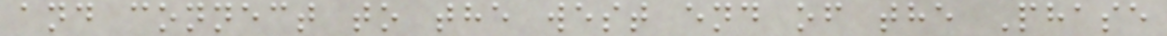and connect to the west end of the Phase
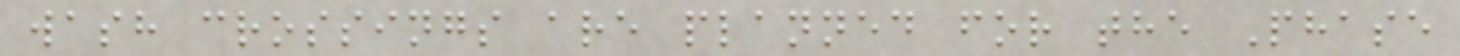wash crossings are planned for the Phase
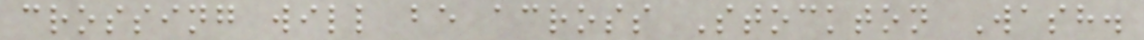crossing will be across Stockton Wash.
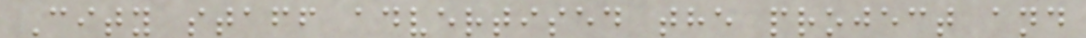City staff advertised the project and
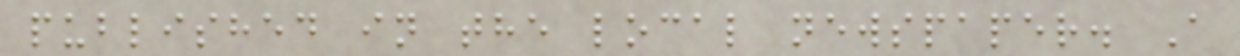published in the local newspaper. A
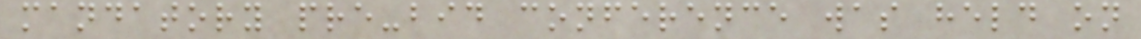mandatory pre-bid conference was held on
